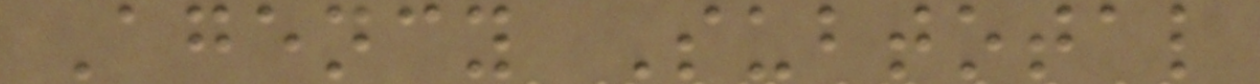Agency Subtotal
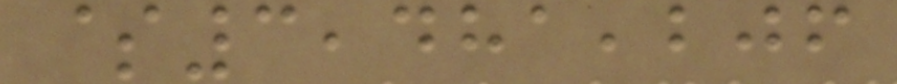$3,481,206
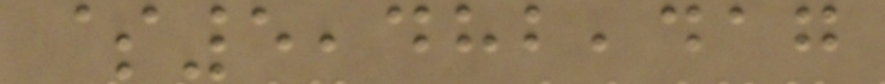$5,482,417
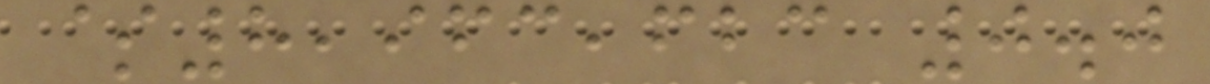$8,963,623 0.0
